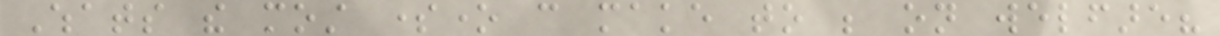Whats the most someone can make to be on welfare?
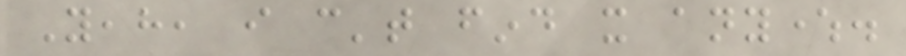Yeah, i can't find it anywhere.
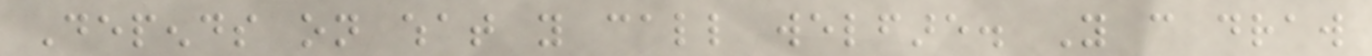Depends on what you call welfare. You can draw
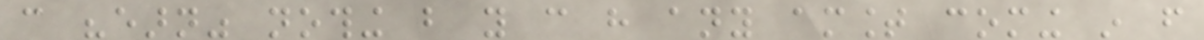can "earn" nothing but you can have any amount coming in from
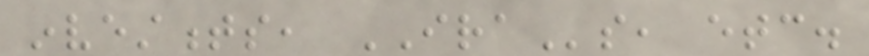investments, IRAs, etc.
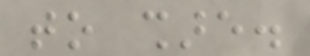to share.
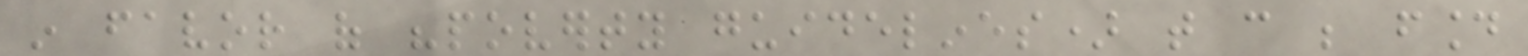in favor of "poverty guidelines) that can be found
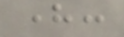here:
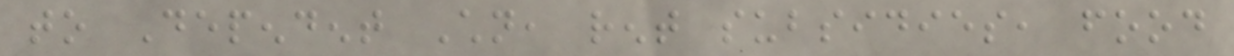to Dependent Children, rent subsidies, food
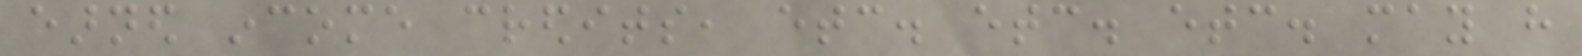earned income credits, etc. etc. etc. may have
